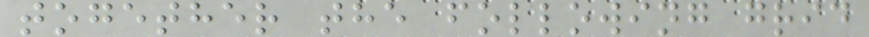together the following grid
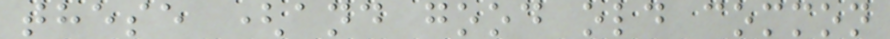these (and good old common
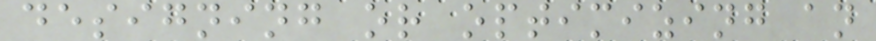designing or optimizing an
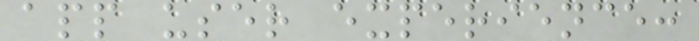app user experience:
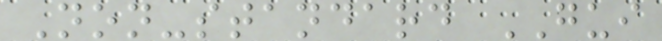Non-standard GUI
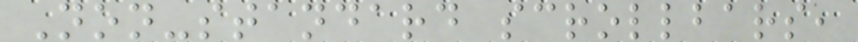Non-standard scrollbars,
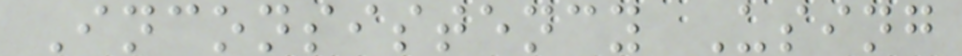Inconsistency Using
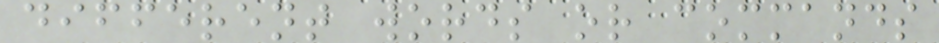different words or commands
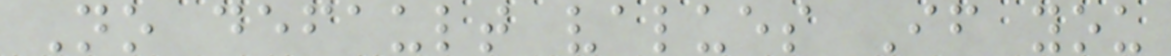No default values If you
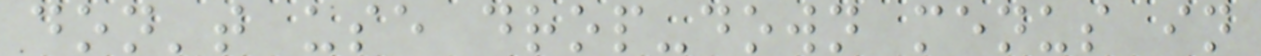don't use drop-down menus in
